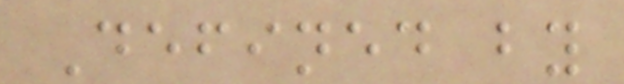Defined by
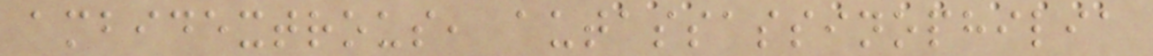ambidextrous, autassassinophilia
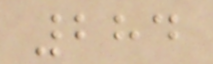284
